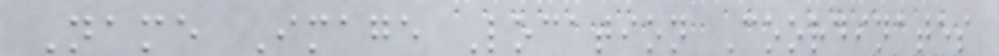Name Image Location Coordinates
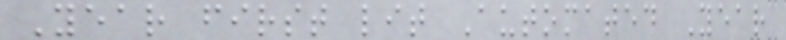Year first lit Automated Year
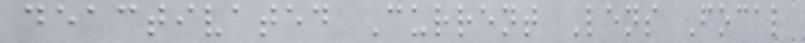deactivated Current Lens Focal
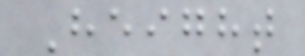Height
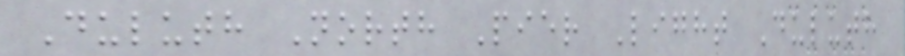Duluth North Pier Light Duluth
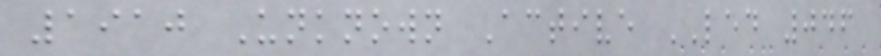1910 Unknown Active LED 046
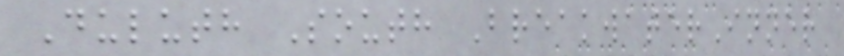Duluth South BreakwaterInner
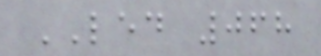LED 068
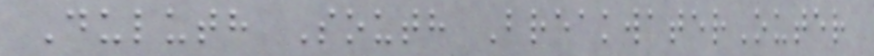Duluth South BreakwaterOuter
